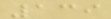139
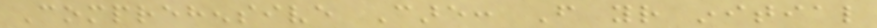Comprehensive Care: From your initial
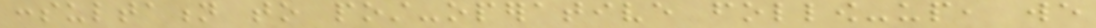consultation to post-operative follow-up, we
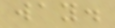way.
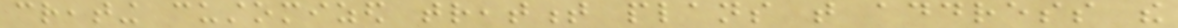creating customized treatment plans that address the
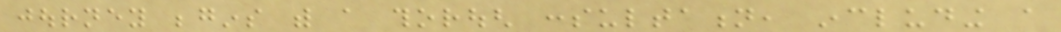journey begins with a thorough consultation, including a
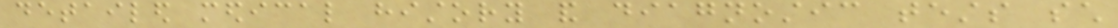detailed medical history and diagnostic tests such
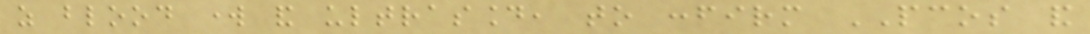as blood work and ultrasound, to confirm PCOS and
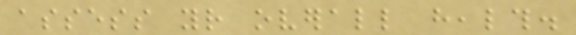assess your overall health.
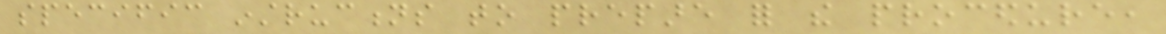specific instructions to prepare for the procedure,
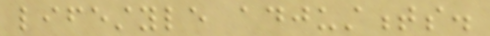lifestyle adjustments.
